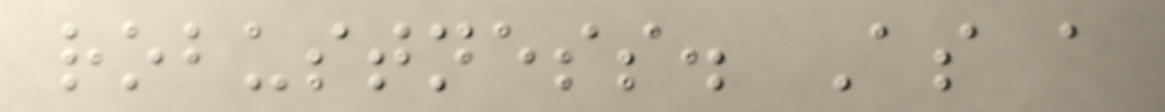robustness. As a
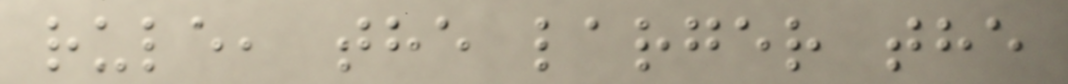rule, the larger the
